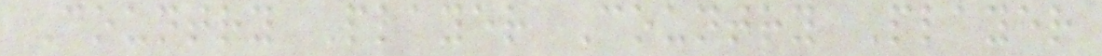Country Player Country Player
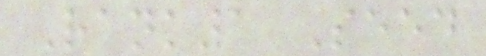Rank1 Seed
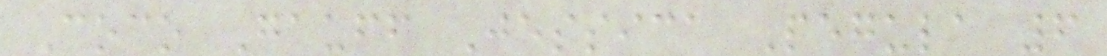Coco Gauff Jessica Pegula 6
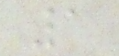1
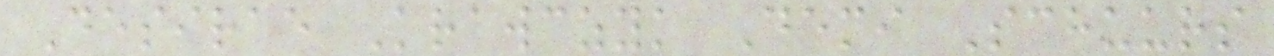Desirae Krawczyk Demi Schuurs
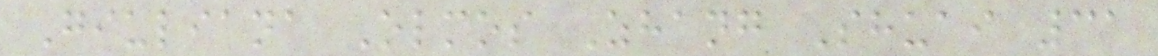Giuliana Olmos Zhang Shuai 31
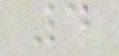4
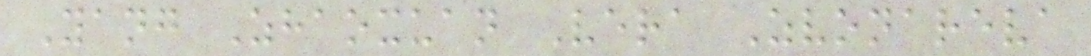Yang Zhaoxuan Vera Zvonareva
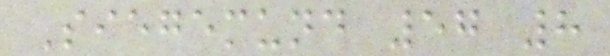Siegemund 57 8
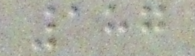187
